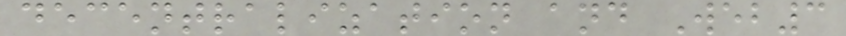decentralization and Web3
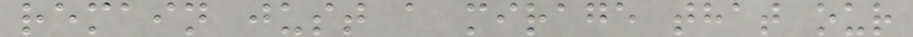remain just a mirage that our
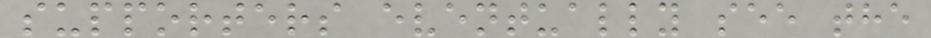supporters eventually see the
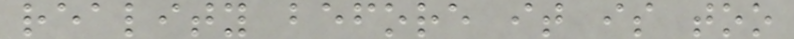reality before it is too
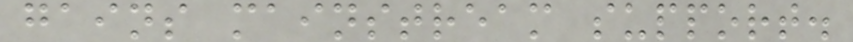gains mainstream support.
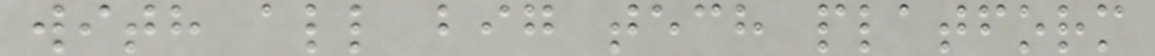with all big tech platform
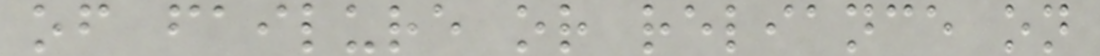of failure or reliance on
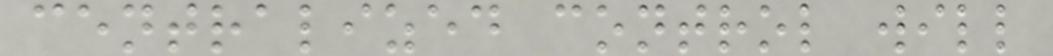centralized control will
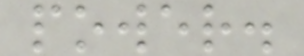power.
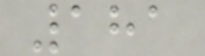181
